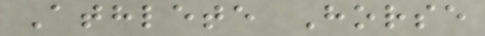Athlete Horse
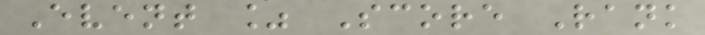Event % Score Rank
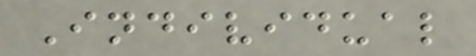Individual
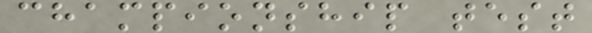championship test
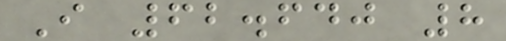I 62.640 8
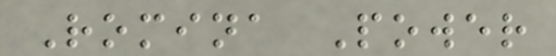Romina Power
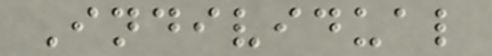Individual
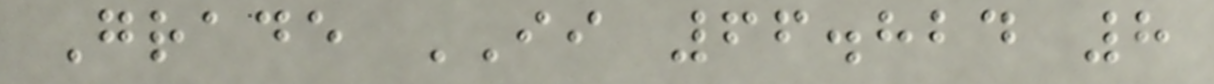Grade II 66.824 8
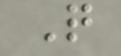Q
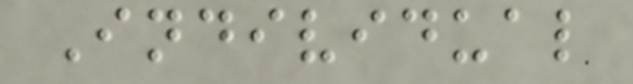Individual
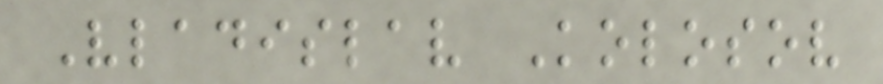Vladislav Kolosov
